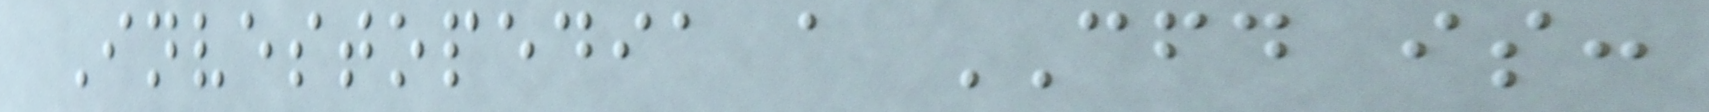Investopedia a CFD is:
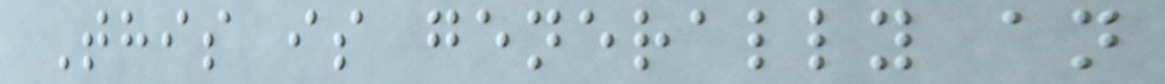This is generally an
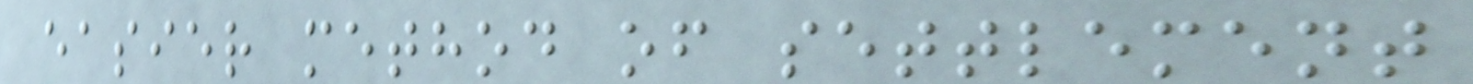easier method of settlement
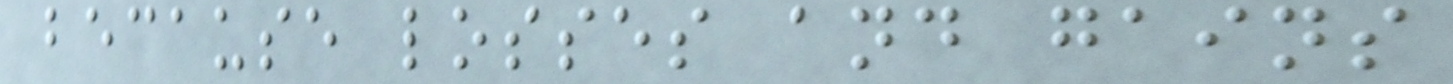because losses and gains
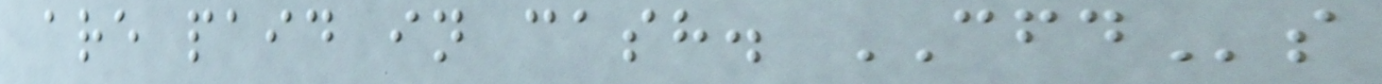are paid in cash. CFDs
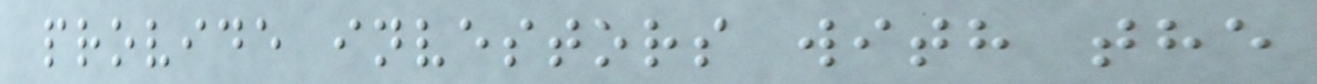provide investors with the
